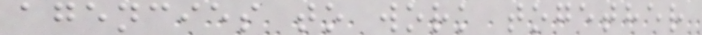agencies to work together
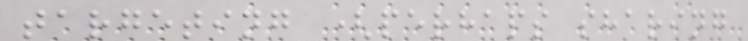targeting (perhaps sharing
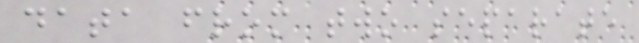data from two separate
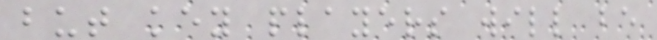but key players will be
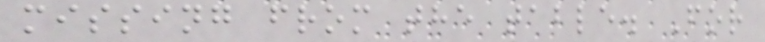missing from the table. For
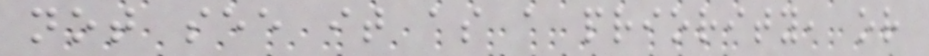not see it as a priority, or
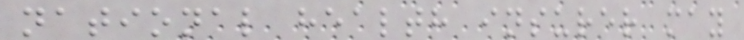national health insurer may
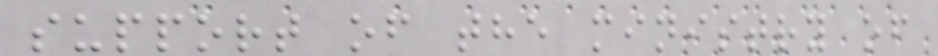support of the ministry of
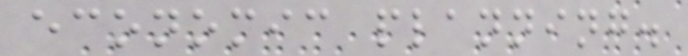economic planning.
